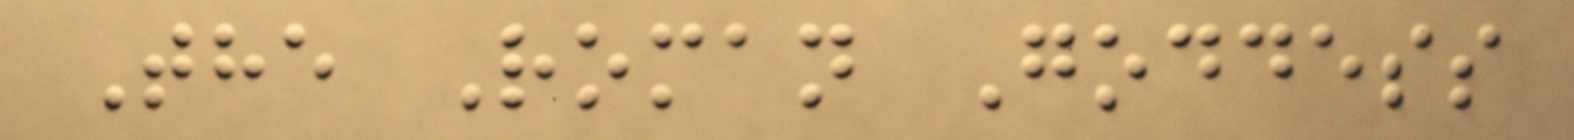The Roman Goddess
